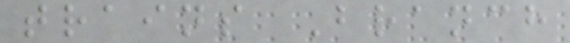trains Branch
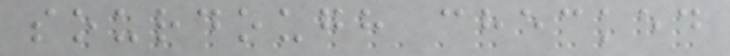sourdough checked
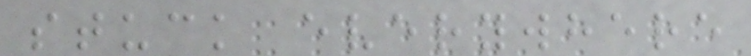stuck everywhere
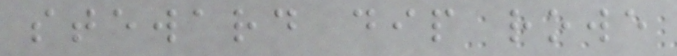steward dip rowe
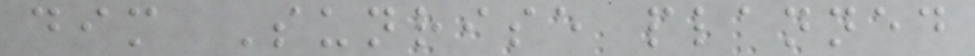dim Sunrise planned
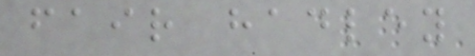fair hadley
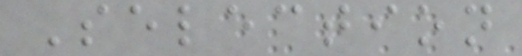Selection
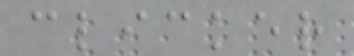clicker
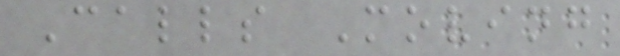Calls Moving
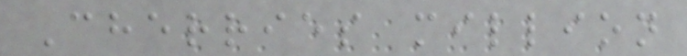Cherries million
